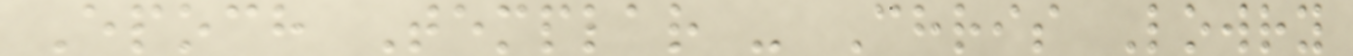Epoch Templar - Chris Lowry
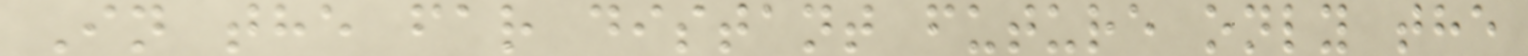In the far distant future only the
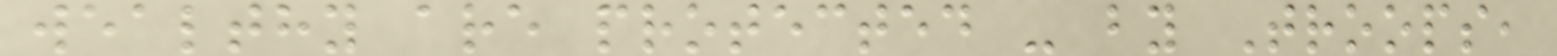wealthy are protected - by Troops,
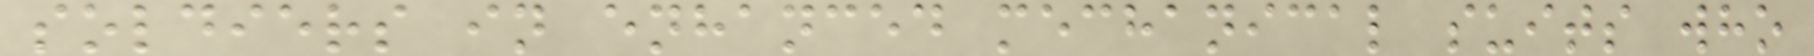soldiers in enhanced mechanical suits who
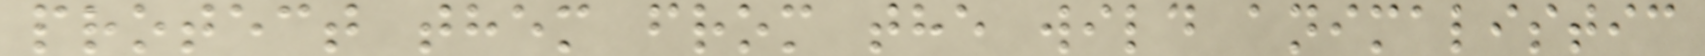protect them from the wild animalistic
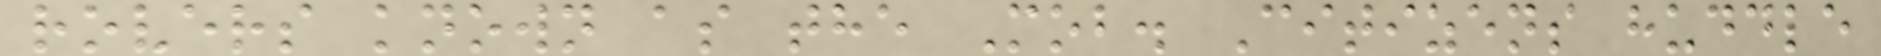rovers known as the Mob. Citizens huddle
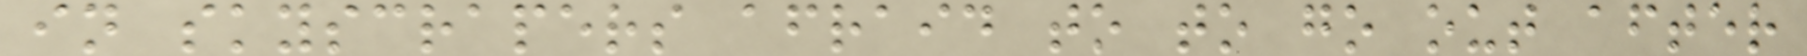in skyscrapers afraid to to go out after
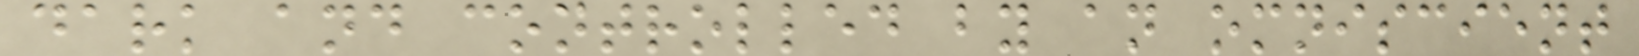dark and controlled by an omniscient
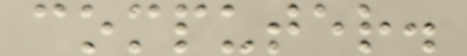computer.
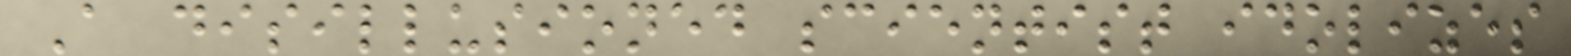A disillusioned scientist idolizes
